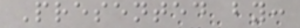Presented by:
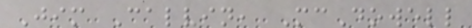Jim Calvin, McDowell
